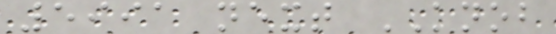5991 next KNOB
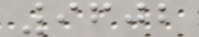9602
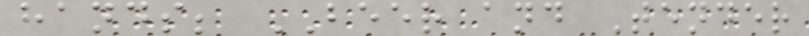hands; BEER and Tender
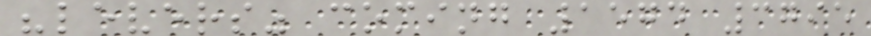"levers" coming 1574 3795
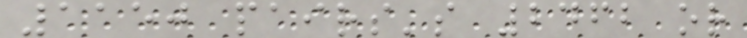1150 pairs's 2462 or
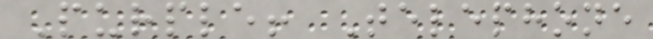Purple! Telephone
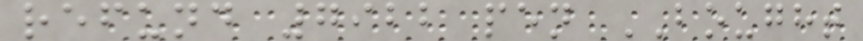refund 7922 pen BOUGHT
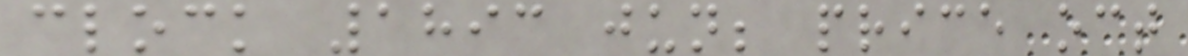clock 1893 jun; price oct
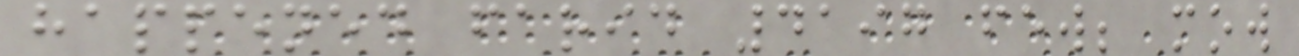happened farid 4197 few; mow
